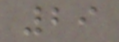29
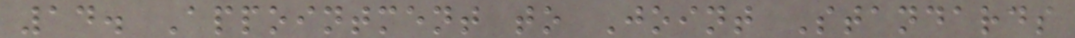14. Appointment to Joint Standards
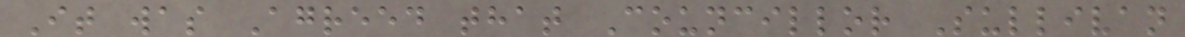It was Agreed that Councillor Sullivan
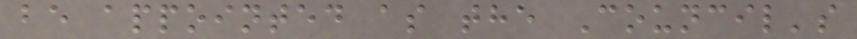be appointed as the Council's
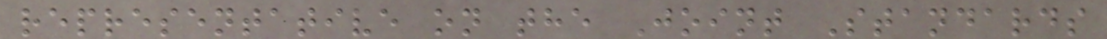representative on the Joint Standards
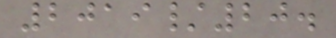2019/20.
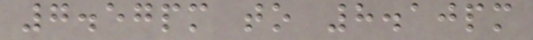7.57pm to 8.10pm
